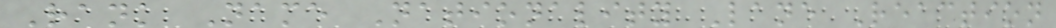Rank Name Nationality Lane Reaction
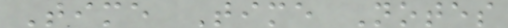Time Time Notes
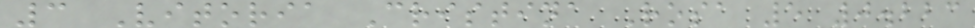3 Vitoria Cristina Rosa 5 0.223
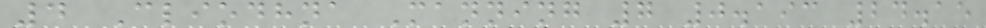4 Cliodhna Manning 7 0.193 24.15
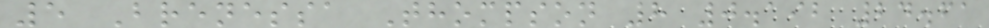5 Brenessa Thompson 8 0.192 24.61
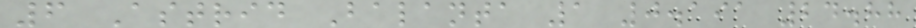6 Astrid Balanta 1 0.191 24.88
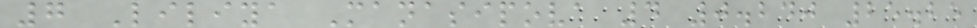7 Liliya Manasipova 4 0.240 25.25
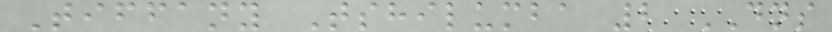Tiffany Tshilumba 2 DNS
